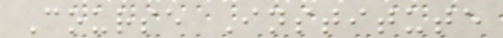Course Institute
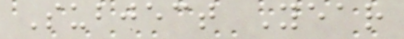Subject Year
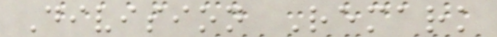Division Remark
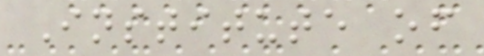Institute of
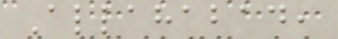Allahabad,
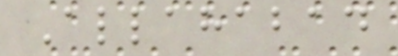Allahabad
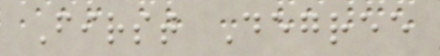First Degree
